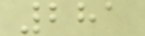281
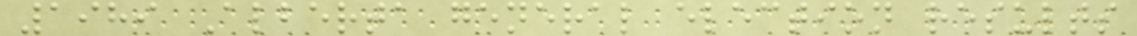1989 Alberta general election results
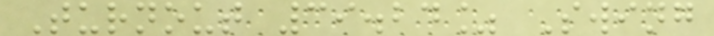Turnout 39.24% Swing
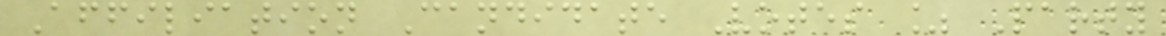Affiliation Candidate Votes % Party
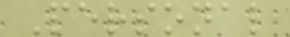Personal
